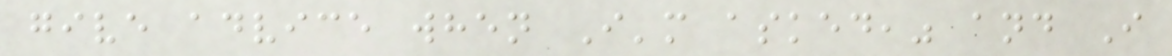give advice when I'm asked," and I
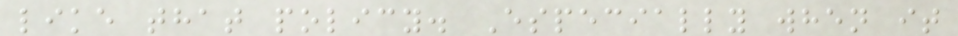like that policy. Especially when it
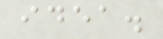idea.
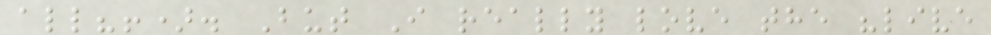all?!). But I really love the "live
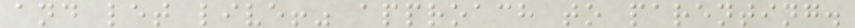and let live!" approach to parenting.
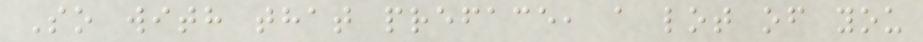So with that preface, a lot of you
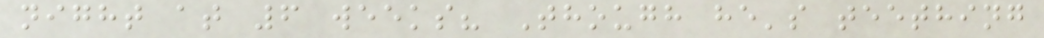night at 6 weeks? Though he's teething
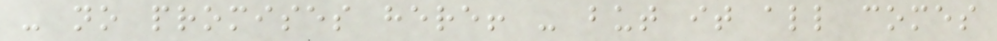- no promises here! - but it all comes
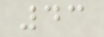43
